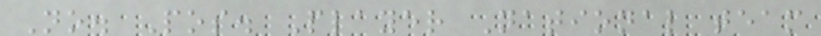No. Pos. Player National team
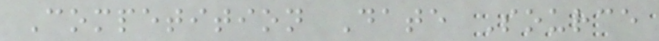Competition Date Source
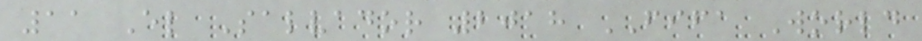11 El Salvador 2018 FIFA World
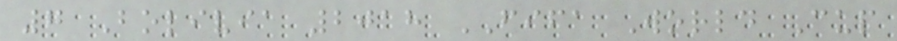7 Bolivia 2018 FIFA World Cup
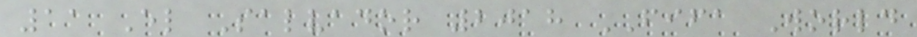11 El Salvador 2018 FIFA World
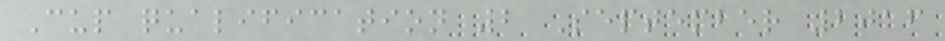Cup qualification 2 September 2016
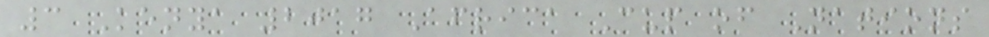3 Kenya 2017 Africa Cup of Nations
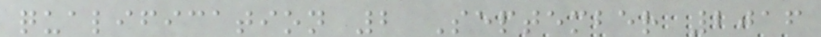qualification 2 September 2016
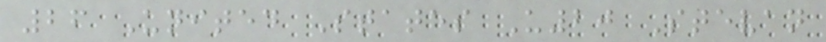26 United States U20 Stevan
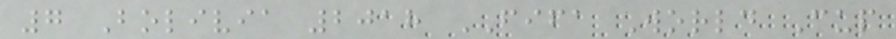7 Bolivia 2018 FIFA World Cup
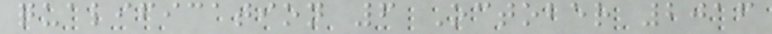qualification 6 October 2016
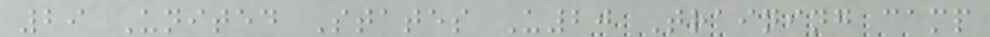29 United States U20 Training camp
